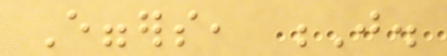Eggers, J.
